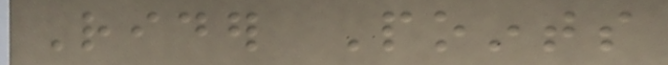Rider Points
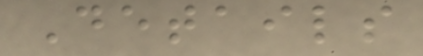Details
